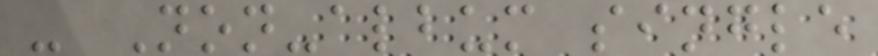- Non-album single
